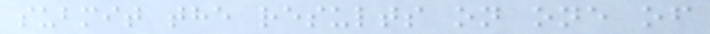submit the results on one of
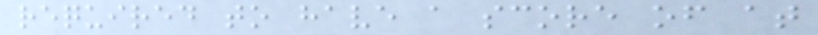required to have a score of at
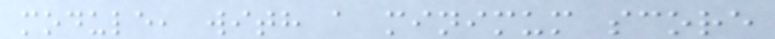module, with a minimum score
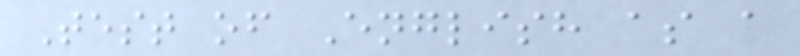Test of English as a
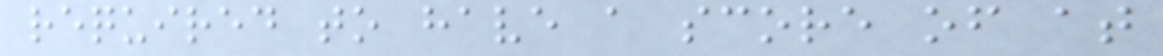required to have a score of at
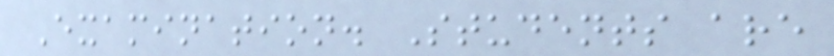Examination. Students are
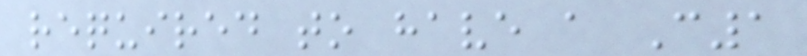required to have a C1
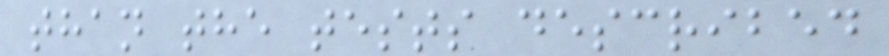than the tests described
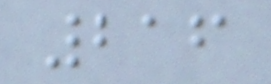216
